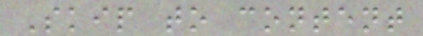Skip to content
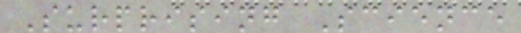Surprising Science
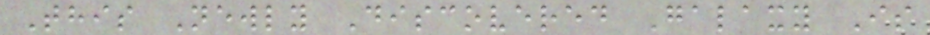This Newly Discovered Galaxy Is
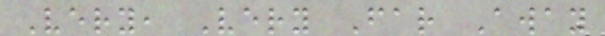Very, Very Far Away
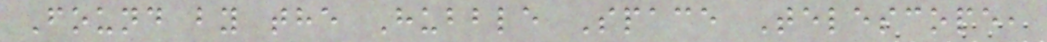Found by the Hubble Space Telescope,
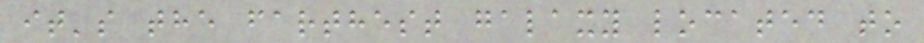it's the farthest galaxy located to
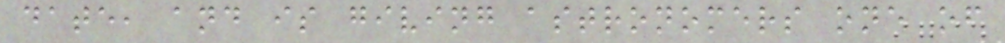date, and is giving astronomers one of
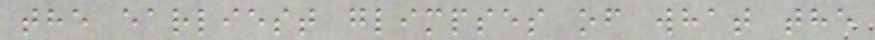the earliest glimpses of what the
